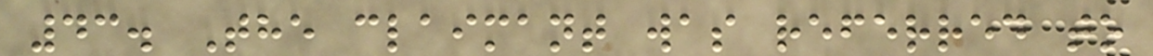43. The claimant was referred to
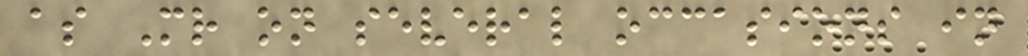as Mr on several occasions in
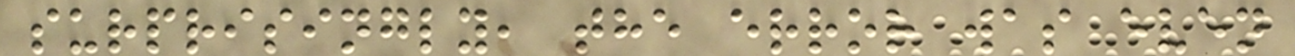surprisingly, the error was even
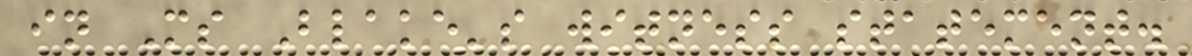in Ms Blake's witness statement.
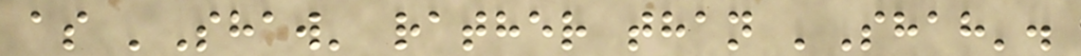as 'Shaw' rather than 'Shah'.
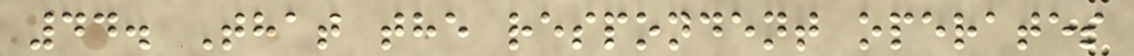44. That the respondent operates
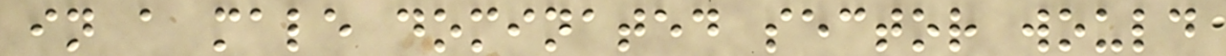in a male dominated sector would
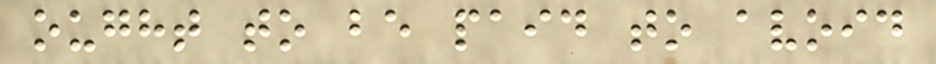ought to be paid to avoid
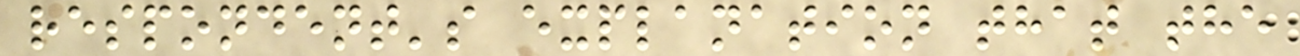respondent's explanation that the
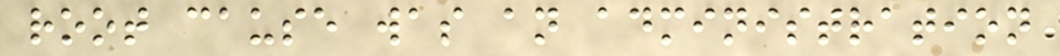root cause was an administration
